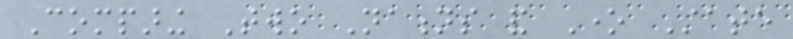Comparing Two Nations and One State
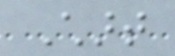Chart
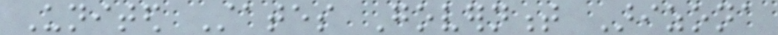United States Government Arizona
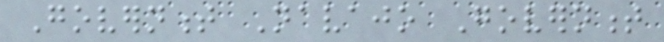Government Navajo Government
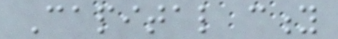Capital city
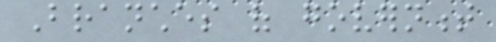Branches of government
